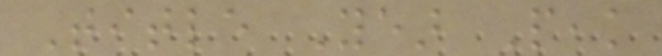Title Year Peak
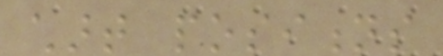chart positions
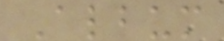Album
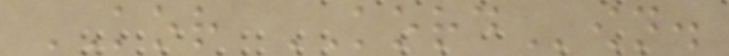KOR KORDown.
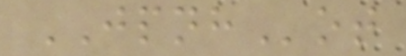JPNHot
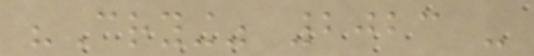"Crying" 2023 -
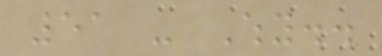51 - Why..
